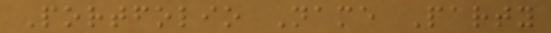Portfolio Name Party
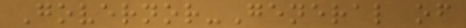Governor-General of
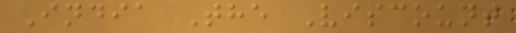India The Viscount
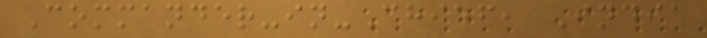Commander-in-Chief, India
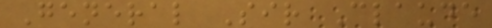General Sir Claude
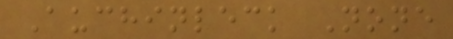Auchinleck None
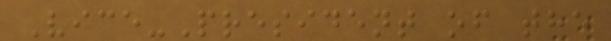Vice-President of the
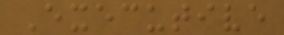Executive
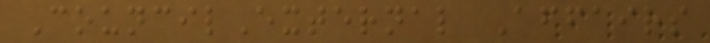CouncilExternal Affairs
